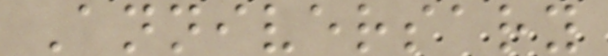Anniversary
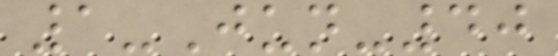1-Jun-40
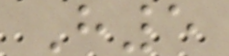H5
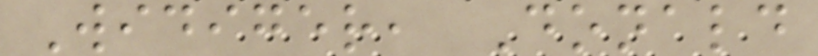Widiger, Donald
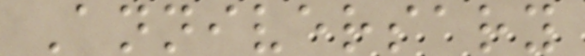Anniversary
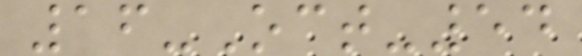16-Oct-54
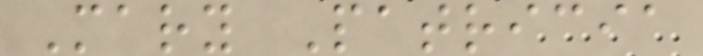Mary Patricia
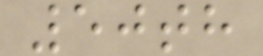50th
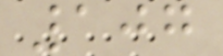107
